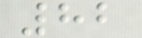82
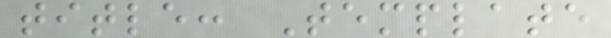title: Template
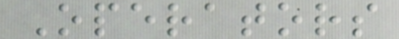Operators
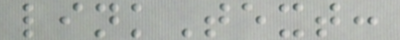linkText:
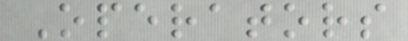Operators
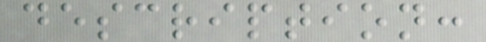description:
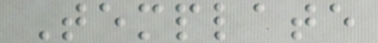Template
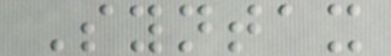Syntax
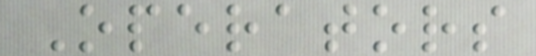Operators
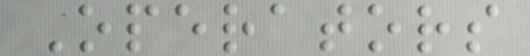Operators
